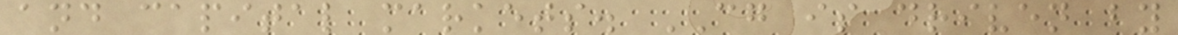and capital markets. CG is driven by
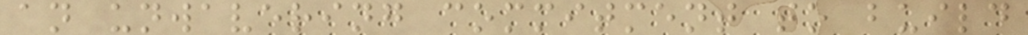an unwavering commitment to build
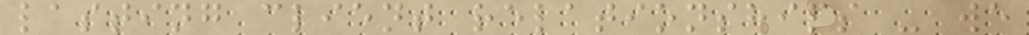lasting client relationships - we
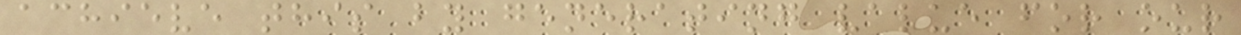achieve this by generating value for our
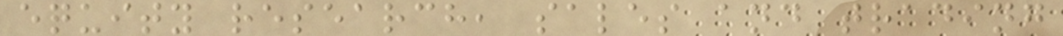equity research, sales and trading
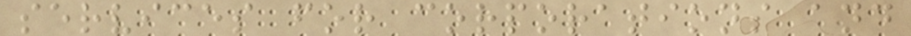services for corporations and
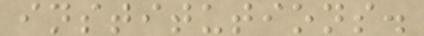institutions.
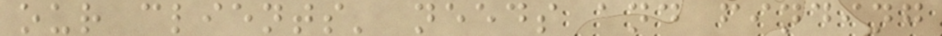our clients' needs and finding
